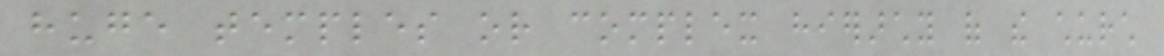huge temples or complex hierarchy of the church
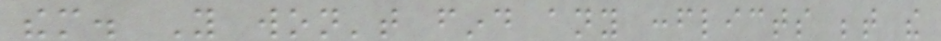them. You won't find any conflicts between the
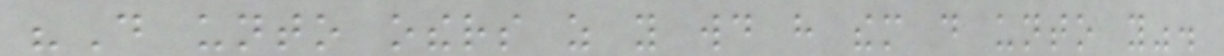"Do unto others as you would have them do unto you".
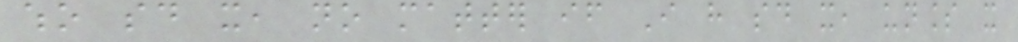who said it, no matter if I have said it, unless it
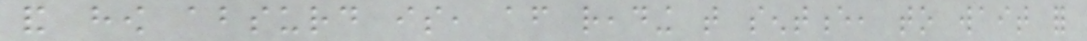and how absurd is, after reading that sentence, to wait for
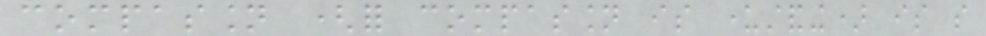compassion (for compassion is understanding) is so
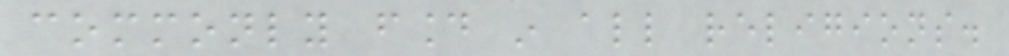commonly found in all religions.
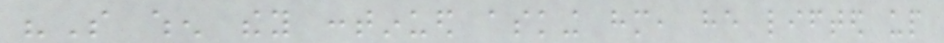"So when they continued asking him, he lifted up
